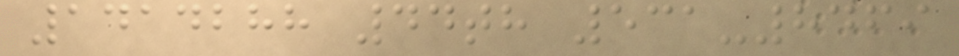1414288 44th 531-8469
